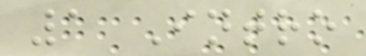1 Intro
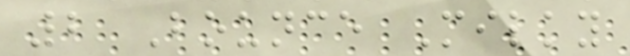2 Bounce Milky
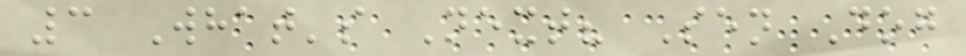3 What's Next? Sen Dog
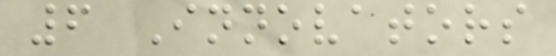6 Innovators
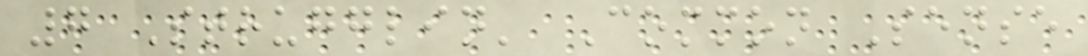7 Strugglin' Common Sense
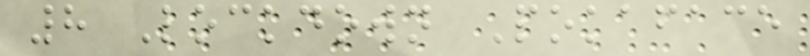8 Lockdown Pokaface
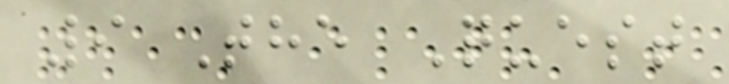9 The Quest
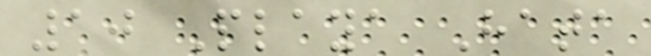10 Playa Hata
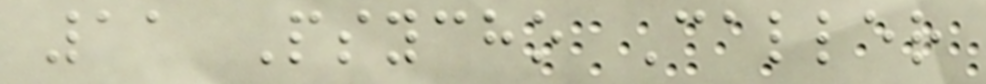11 Psycho Caller
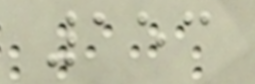153
